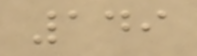149
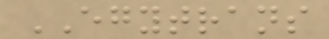EGYTRANS
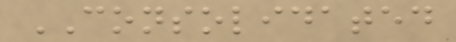CONSOLIDATED
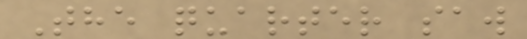The quarter saw
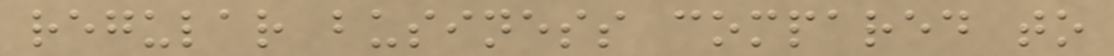regular business compared to
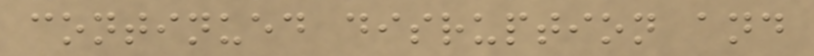continued disruption and
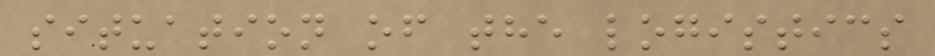situation of the logistics
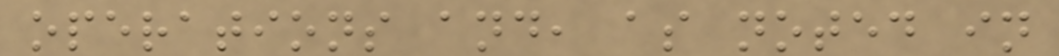operations and, as noted in
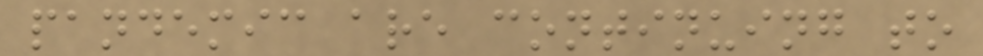pandemic are continuing to
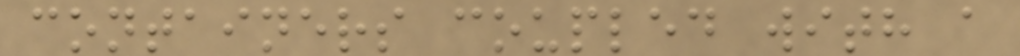containers coupled with a
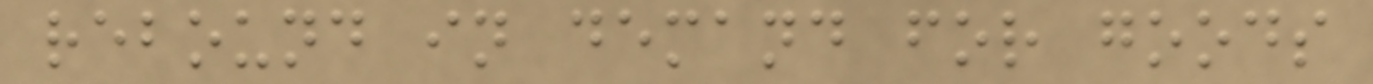rebound in demand for goods
